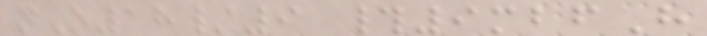nO18/9 #9mbfH
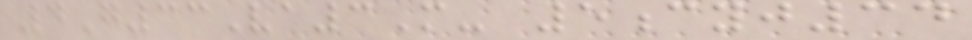4G33Va3M- 5cyj34
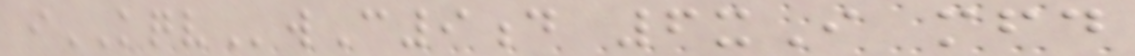iKQVwC9d 6xI mfd
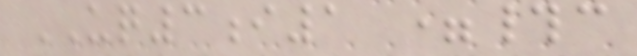UQ3i1 =#c
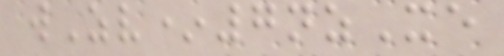wZv*7nzXe
